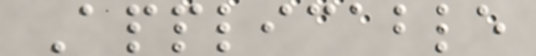Applicable
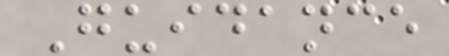Guidance
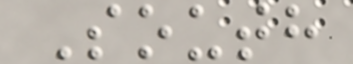South
